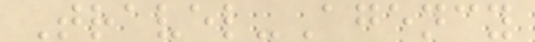Travel-Agency
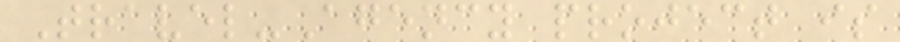Travel-Agency project is
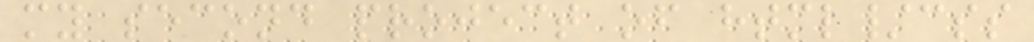my second project of html/css
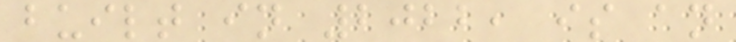built in 2022, is an
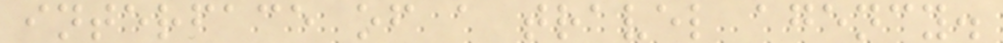interface of a travel agency.
